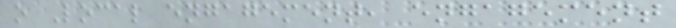o Local engagement, engagement
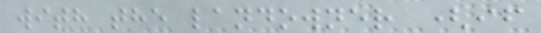with the landowner (if
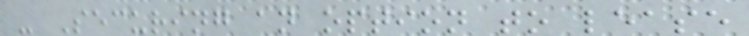- Securing an option to lease
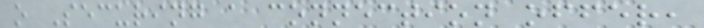o Securing a connection offer,
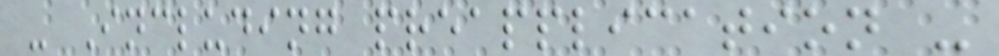- Including preapplication -
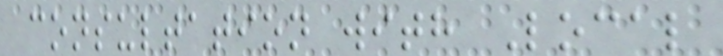consultation with Local
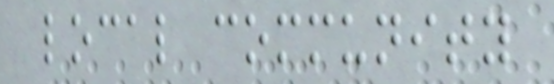local community
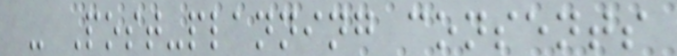- Post-planning consents
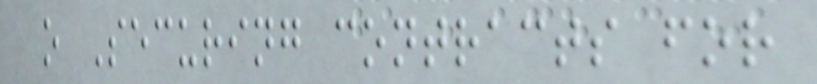o Securing contracts for
